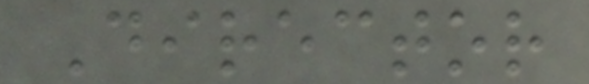Director
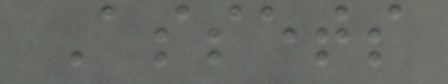Assets
